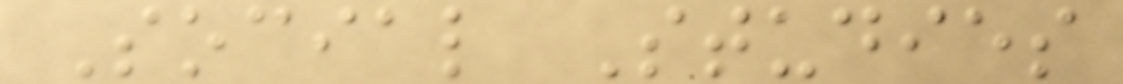Social Studies
